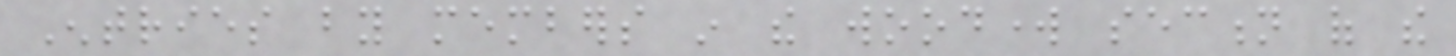Entries by members in the woodwork section of the
